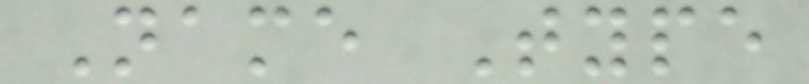Name Type
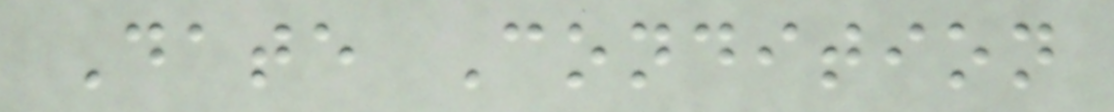Date Condition
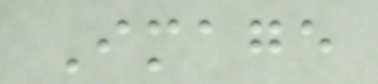Image
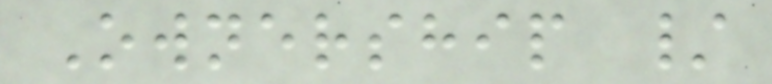Ownership /
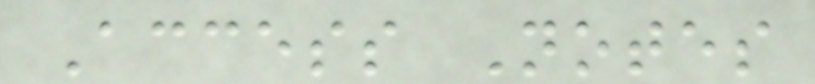Access Notes
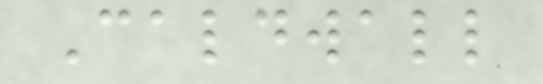Caldwall
